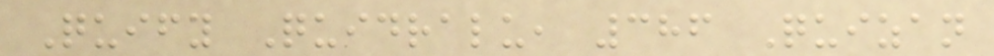Quify Quidralu, 386 Quizan
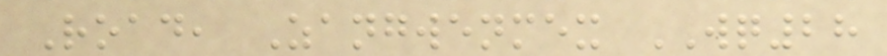Road, Zangwenmex WQ28
